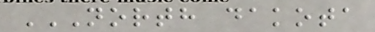NORTH DAKOTA
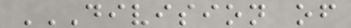DIVISION OF
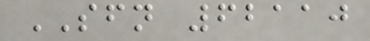SFN 62110
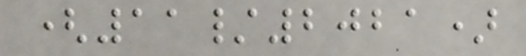(11/2021)
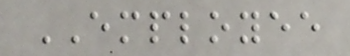EMPLOYEE
